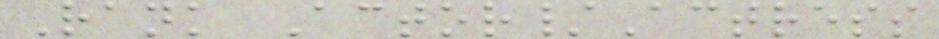Rank Actor/Actress
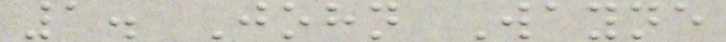1. John Wayne
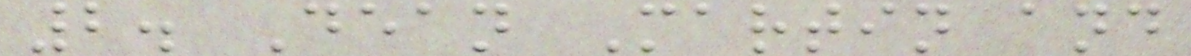2. Dean Martin and
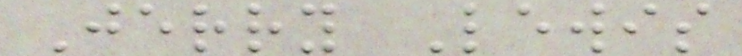Jerry Lewis
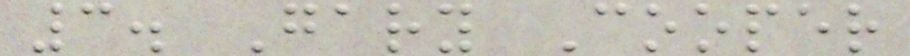3. Gary Cooper
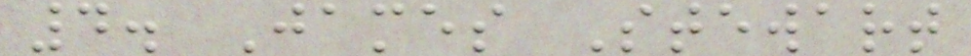4. James Stewart
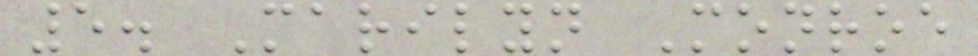5. Marilyn Monroe
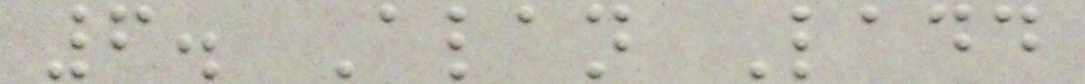6. Alan Ladd
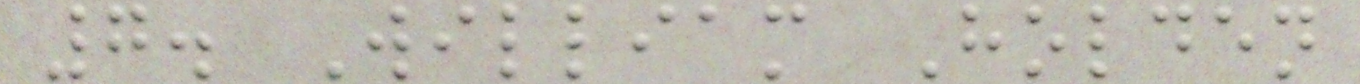7. William Holden
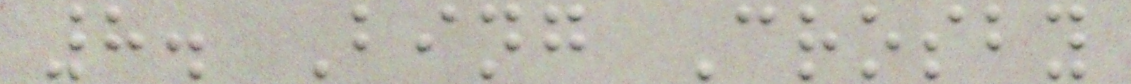8. Bing Crosby
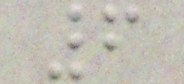6
